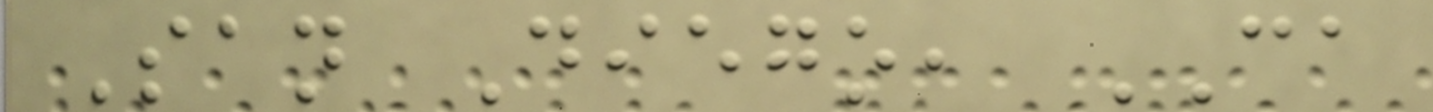San Diego, CA
